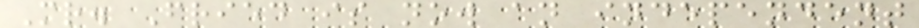Mr. Fried is now an independent
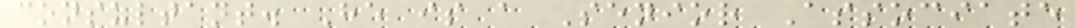consultant. He is a Senior Associate
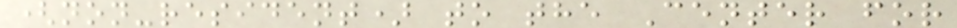(non-resident) to the Center for
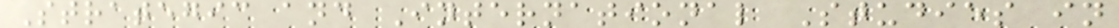Strategic and International Studies in
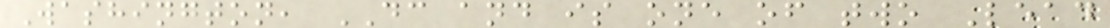Washington, DC and is one of two Lead
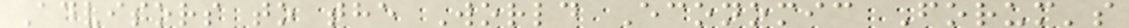Advisors to the World Economic Forum's
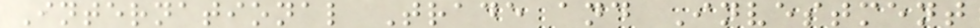International Trade and Investment
